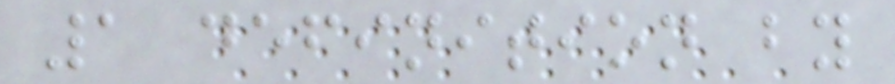1 definition by
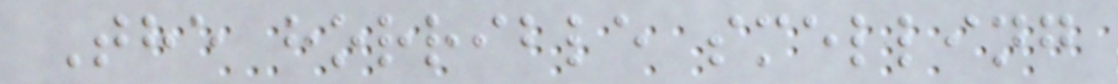The horrible smelling
